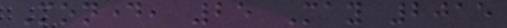Monday, 25 May 2015
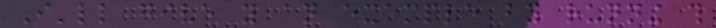I'll give you an example by running this
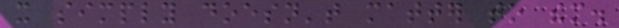it simply doesn't matter to them.
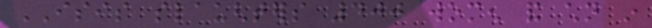ISIS slaughters 400 women and children in
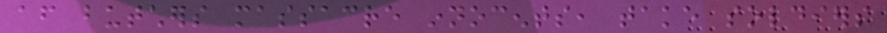after butchers massacre innocents, take soldiers
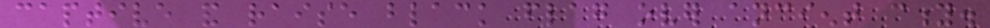captive and raise black flag over ancient city.
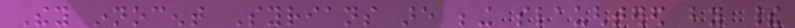They innocent Syrians are being slaughtered by their
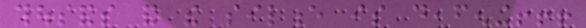thousands and the silence is deafening!!!
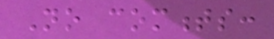No comments:
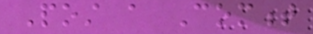Post a Comment
